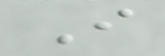I
